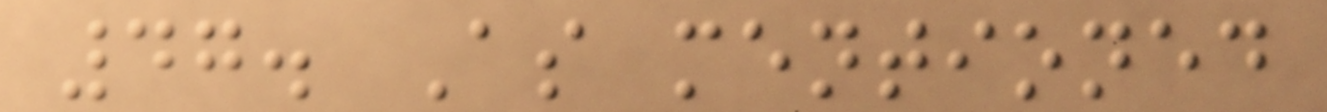47. As mentioned
